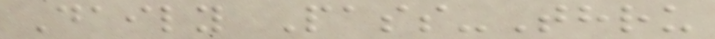Daily Pass-Thru
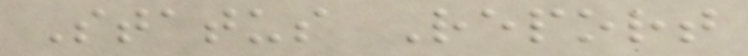Status Report
